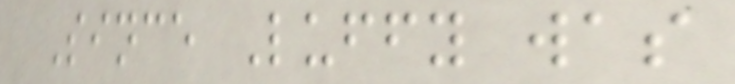Since Luffy was
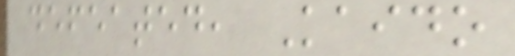defeated, Kaido
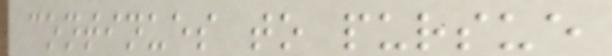continues to pursue
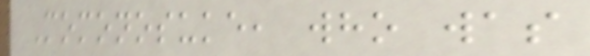Momonosuke, who was
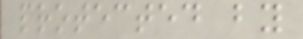protected by
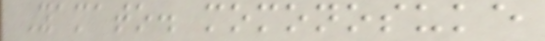Yamato. momonosuke
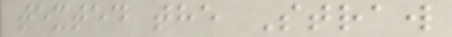texted the Straw
